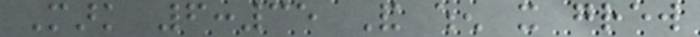Mark 6:35 And when it grew
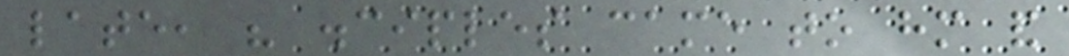late, his disciples came to him and
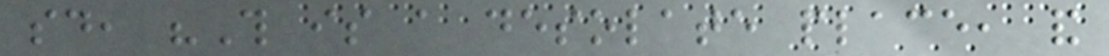said, "This is a desolate place, and
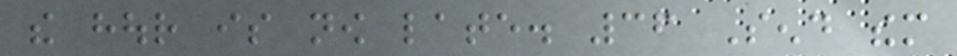the hour is now late. 36 Send them
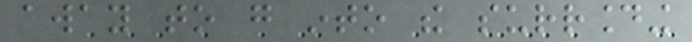away to go into the surrounding
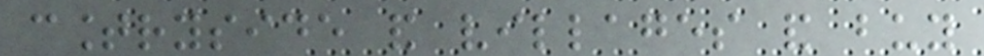countryside and villages and buy
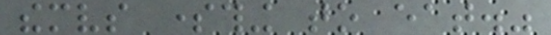themselves something to eat."
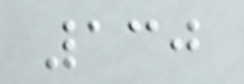130
